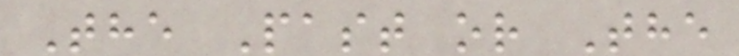The Past or The
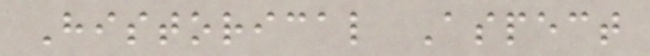Historical Aspect
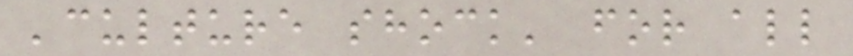'culture shock' for all
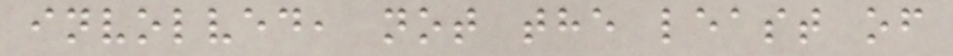involved, not the least of
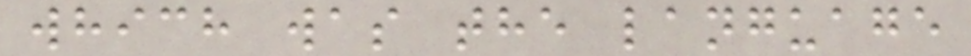which was the language
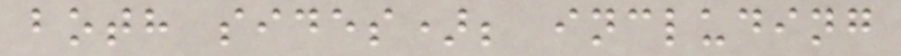both sides); including
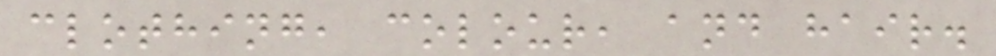clothing, colour, and hair.
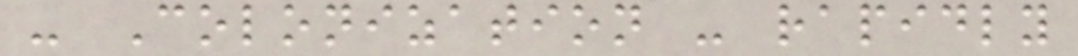- Colonization - rapidly
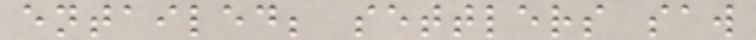entailed; settlers saw
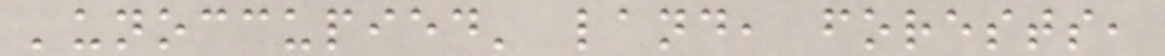'unoccupied' land, forests,
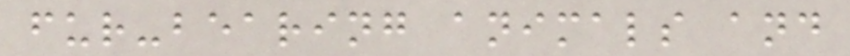fur-bearing animals and
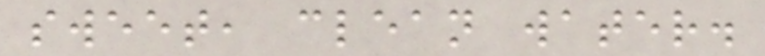sweet, clean water.
